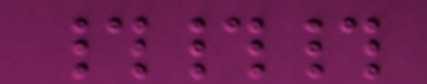###
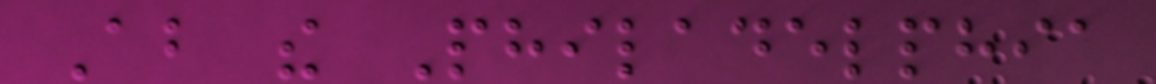About the Philadelphia
